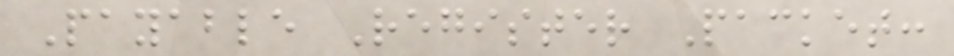Payable Register Packet:
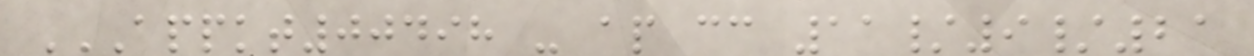APPKT00498 - AP CC 11/9/21
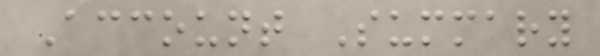Account Summary
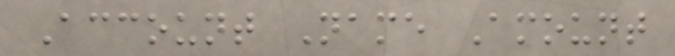Account Name Amount
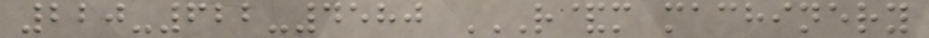220-622-4580 R&M MACHINERY
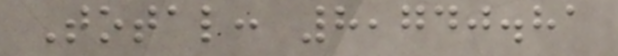Total: 8,740.81
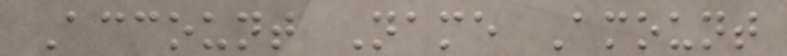Account Name Amount
